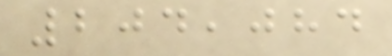204,084
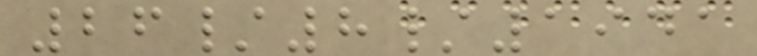26/8/1941
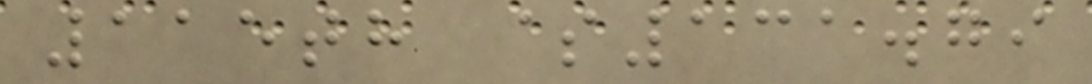115th $131.79
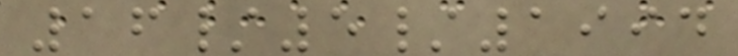16/5/1994
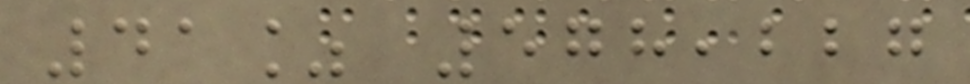41% 578,227
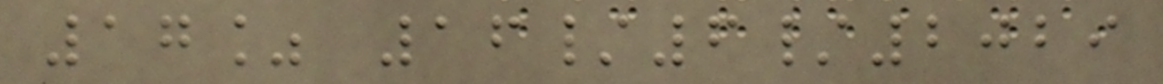17% 16/6/2029
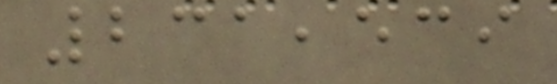231,539
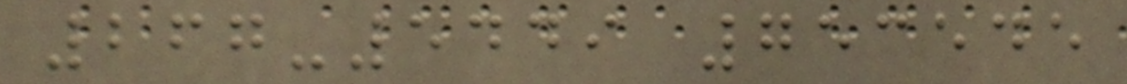267-5449 753545
